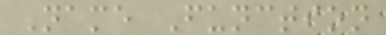Name Function
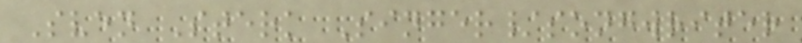Sven Sterk Singer/songwriter
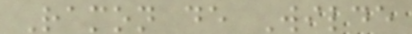Ramon de Wilde
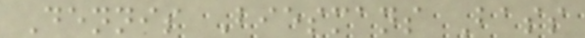Dennis Biesmans Bass
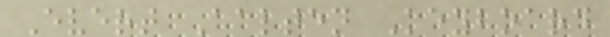Evert Aalten Keyboard
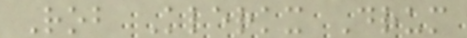Rob Klerkx Drum
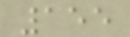155
